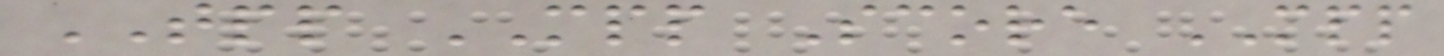TPP MPP Score MPP
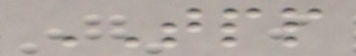TPP
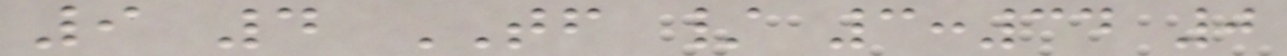9 4 TF / 3:34 0
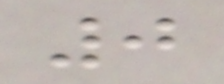0
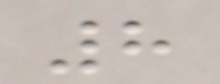8
